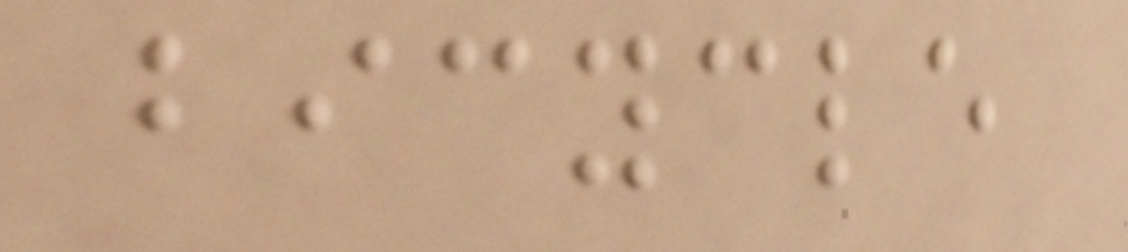bicycle
